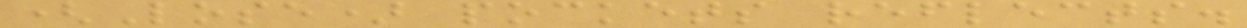(Lose) pockets reflects.
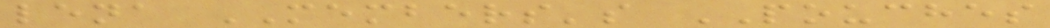lena MEMBERS's POUCHES
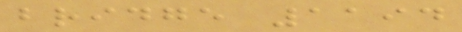bridge 1194
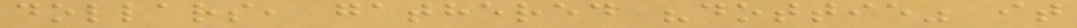dollars, gathered "dottie" it
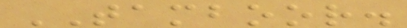TAMBOOR.
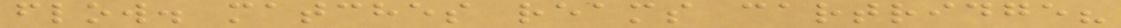flow. matches reams cartridge?
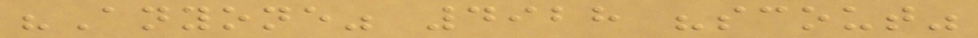"Anyone" 4928 "scout"
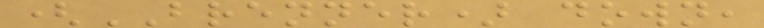(BRENNER) down,
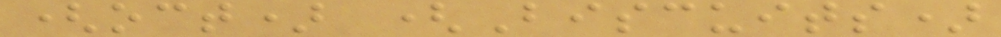(oct) (Biscuits)
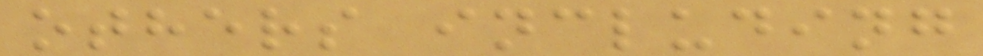others including
